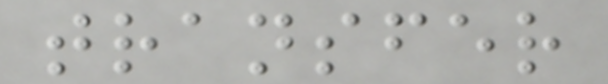transfer
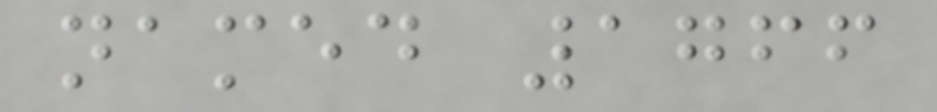named 1766
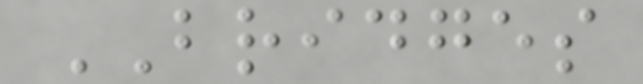BRIDGES
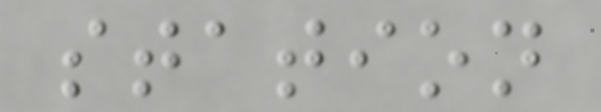station
